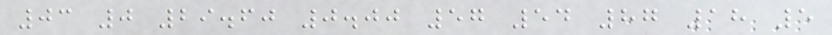03 0 29.60 0.00 57 54 87 18 5
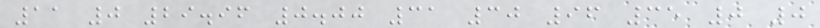11 0 29.96 0.00 31 30 96 35 0 0
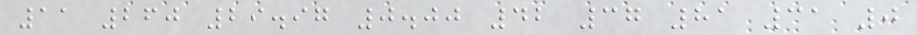11 260 29.97 0.00 42 37 81 31 0
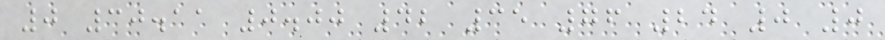0 30.11 0.00 42 35 76 24 0 0
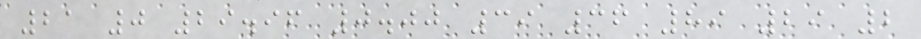21 0 29.96 0.00 39 36 89 29 2
